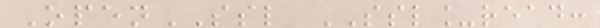OpenSSL SSL_read:
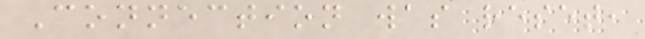Connection was reset,
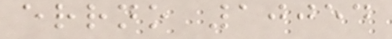errno 10054
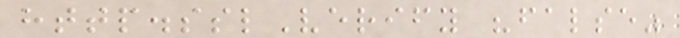http.sslVerify "false"
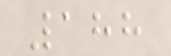188
